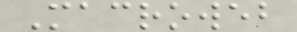Macroweb
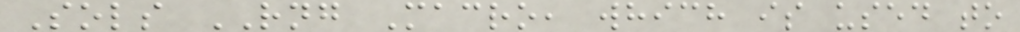Sols RNG Macro, which is used to
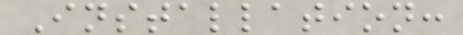Installation:
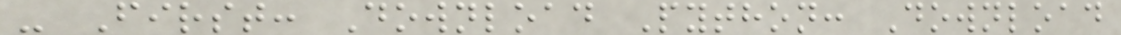- First: Download Python: Download
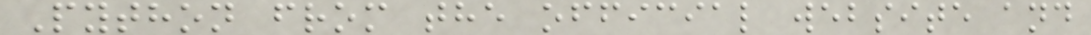Python from the official website and
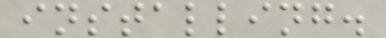installing.
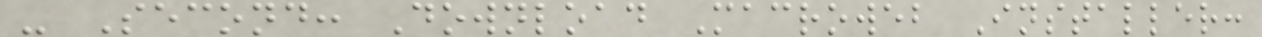- Second: Download Macroweb Installer:
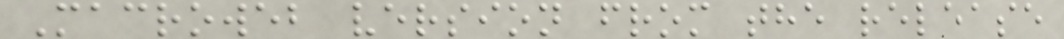Macroweb version from the release
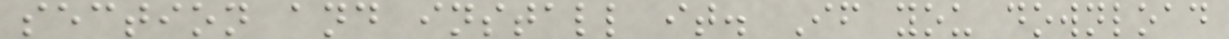section and install it. If you download
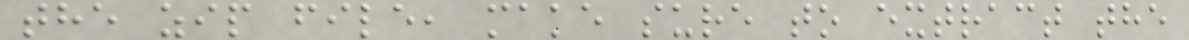the zip file, make sure to extract the
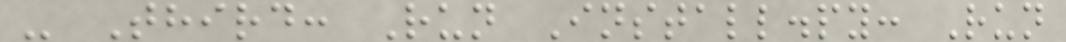- Third: Run Install.py: Run
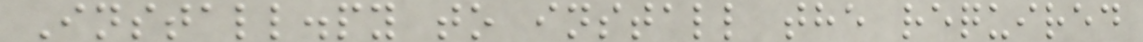Install.py to install the required
